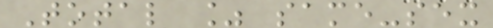Total % same-sex
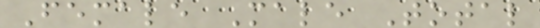Female Male Total
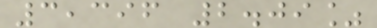3,396 2.09%
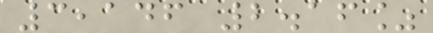3,146 2.16%
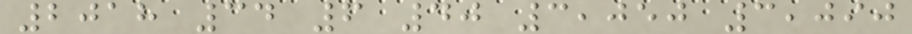2018 34 6 40 3,050 3,090
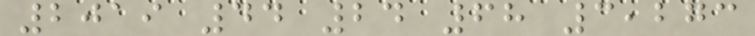2019 44 24 68 3,273
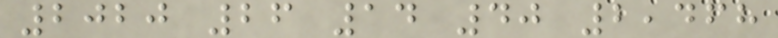2020 26 14 40 2,468
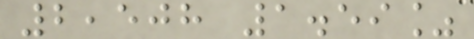2,508 1.59%
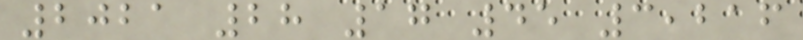2021 28 17 45 3,216
